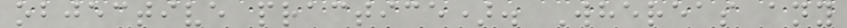objective practice). Whereas any
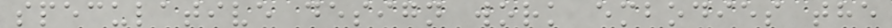speculative design work embodies the
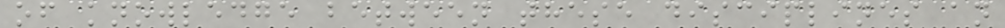of knowledge between these disciplines an
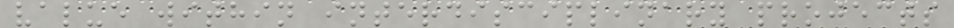value within interdisciplinary projects
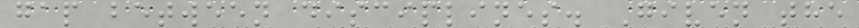gap between disciplines. Given the
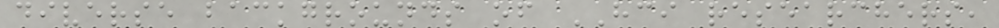diverse backgrounds of HCI researchers,
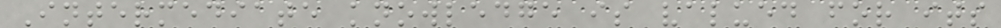Intermediate knowledge is valued for its
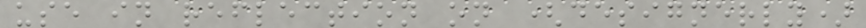use in reflection on (designerly)
